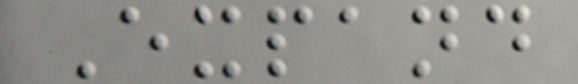Expand
